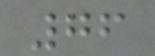76
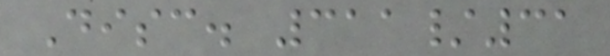Disc. 311/31
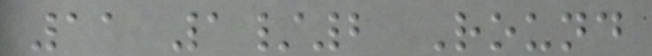11 1/2 Round
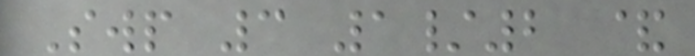Swp 3 1/2 &
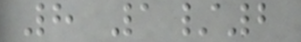8 1/2
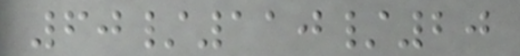60/110/20
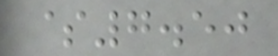$7.50
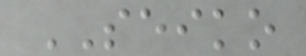SEIKO
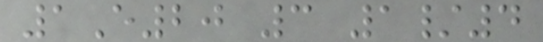1E20 3 1/4
